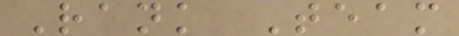Rank Team
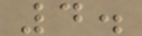4.
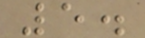5.
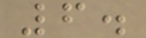6.
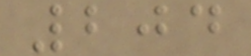204
